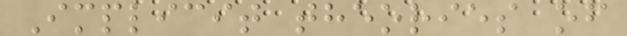Implicit theories of
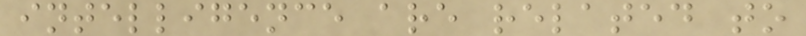intelligence are related to
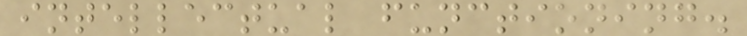intellectual functioning.
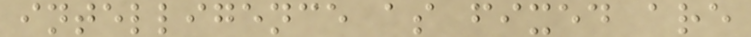intelligence as fixed are
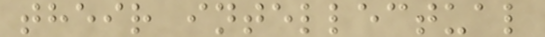their intellectual
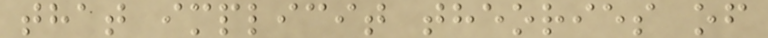that implicit theories of
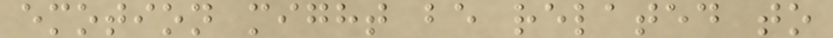emotion might be related to
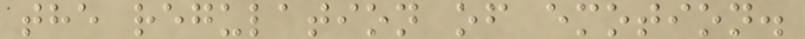the regulation of emotion.
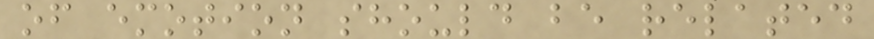of emotion should be related
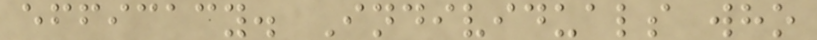efficacy. Individuals who
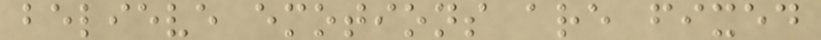believe emotions are fixed
